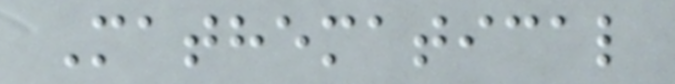Mathematical
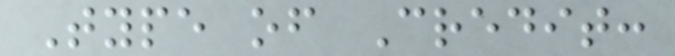Type of Credit:
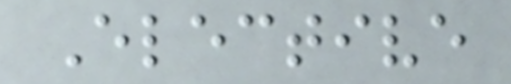Elective
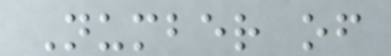Number of
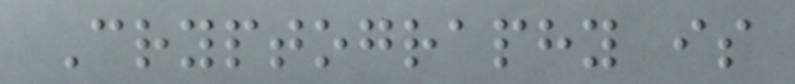Cryptography is
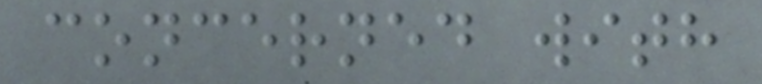concerned with
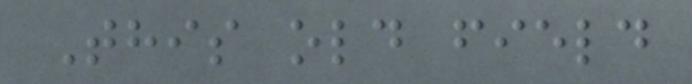This old field
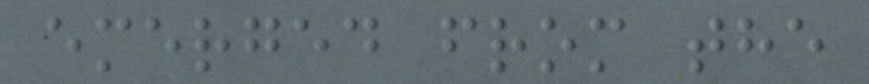emerged from the
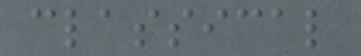classical
